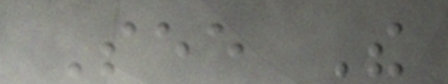See The
